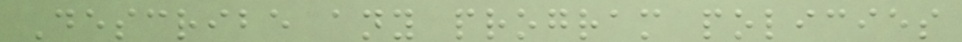Describe any program policies
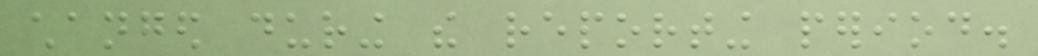changed during the reporting period.
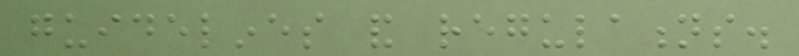guidelines and regulations.
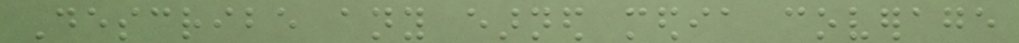Describe any earned media coverage
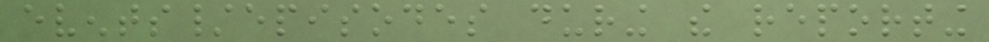events/episodes during the reporting
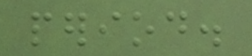period.
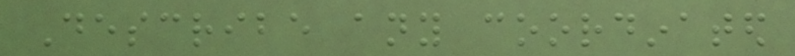Describe any coordinated
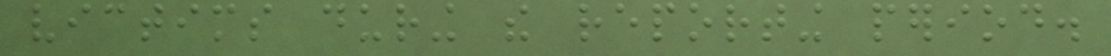victims during the reporting period.
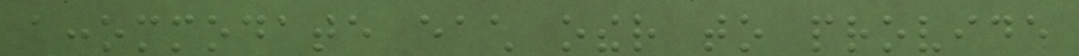accommodate each other to provide
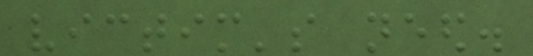victim's need.
